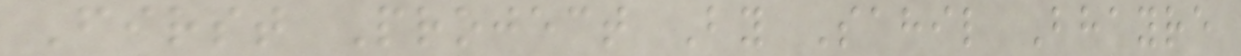First Project By Sahil Bhayre
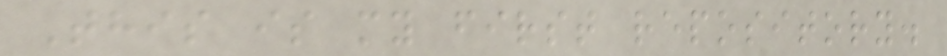This is my first repository.
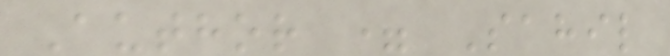Author = Sahil
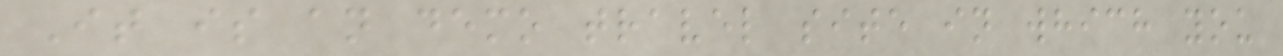It is an demo travel site in which you
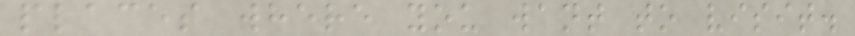places where you want to visit.
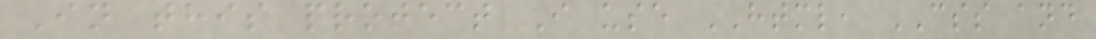In this project I use HTML, CSS and
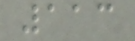113
